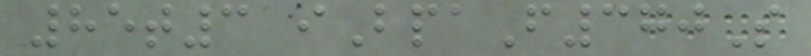85t3 iBpaF370S
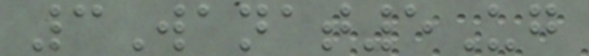3Wanat5Ug
